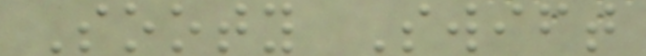Sooty Swift
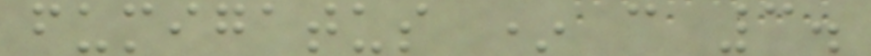fumigatus * c 3.
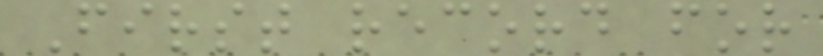First record for
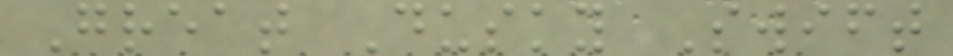Great Dusky Swift
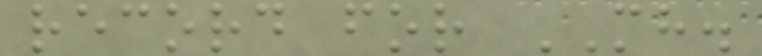record for MH.
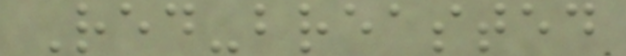Red-breasted
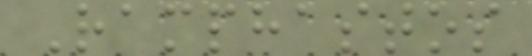Ramphastos
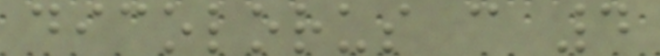dicolorus c 4
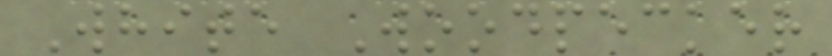White Woodpecker
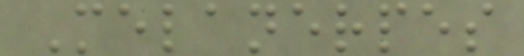Melanerpes
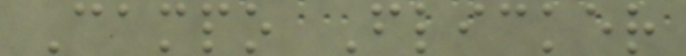Campo Flicker
